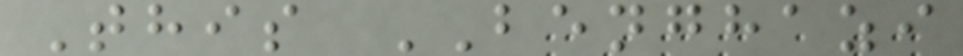This BENGHAZI
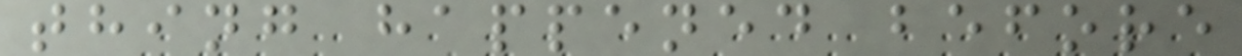thing happened before
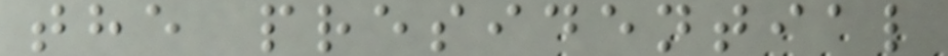the presidential
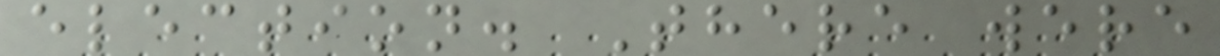election. There were
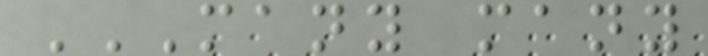MANY MANY
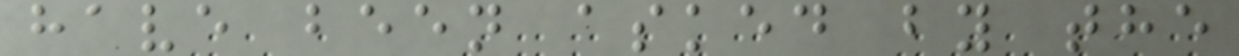have been asked by the
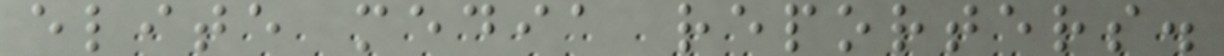elite media reporters.
